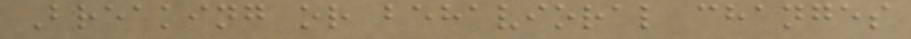Breaking or behavioral changes
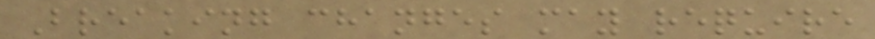Breaking changes may require
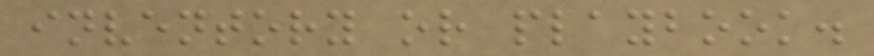inventory or playbook.
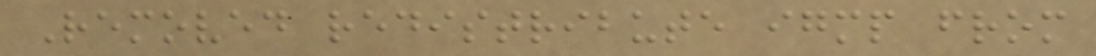Removed redistribute igmp from
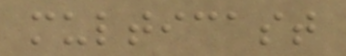multicast
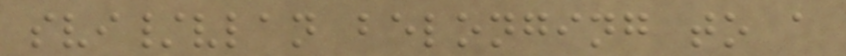svi/vlan belonging to a
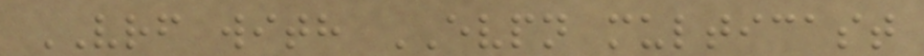VRF with EVPN multicast
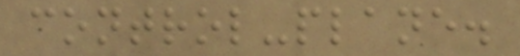control-plane.
